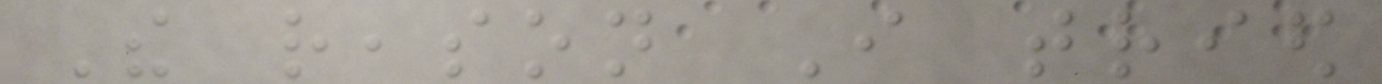The reason I tried
